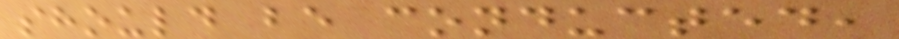should be conducted,
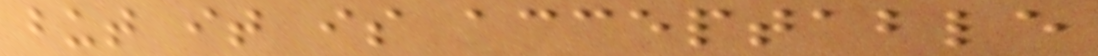but it is acceptable
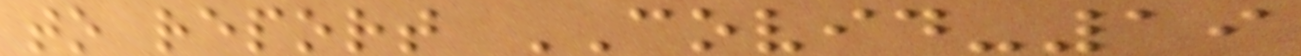to report COVID-19
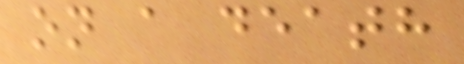on a death
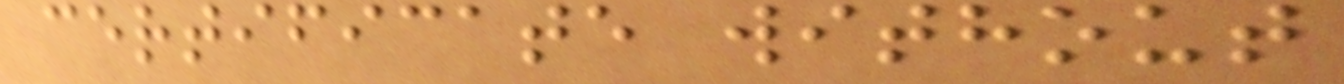certificate without
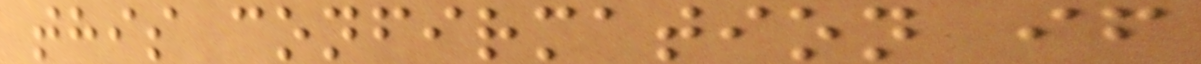this confirmation if
